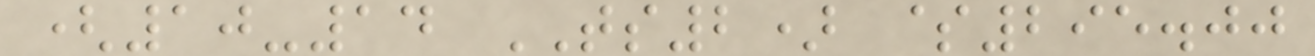(10-14 TS2) $295.00
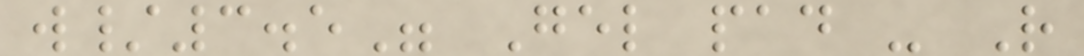w/3.5" Gel pad - R
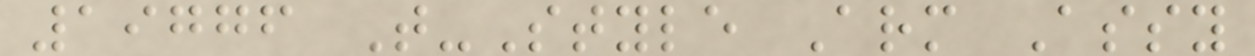19776 T-Style Arm Assy
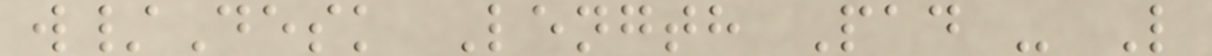w/Desk Length Pad - L
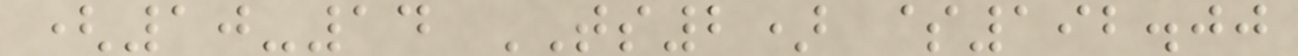(10-14 TS2) $192.00
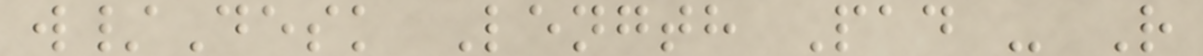w/Desk Length Pad - R
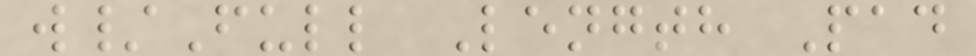w/Full Length Pad
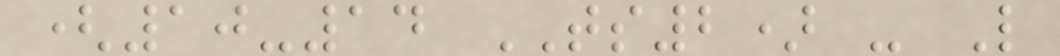(10-14 TS2) - L
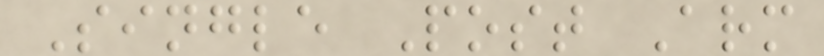Single Post Arm
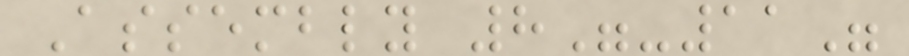Assembly 8"-11"
